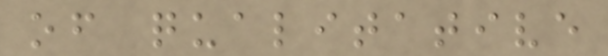of qualitative
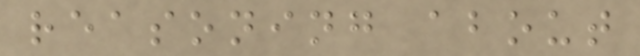reasoning about
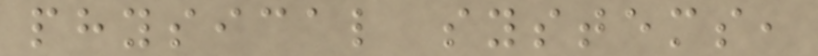physical systems,
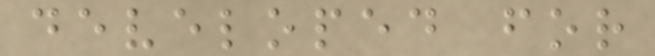developed for
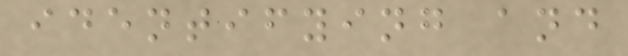identifying and
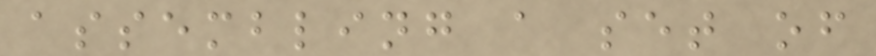assembling a set of
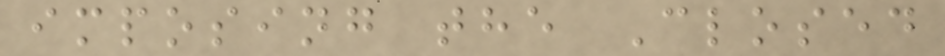imposing the Closed
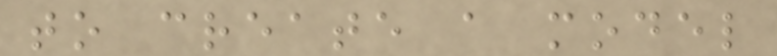to create a model
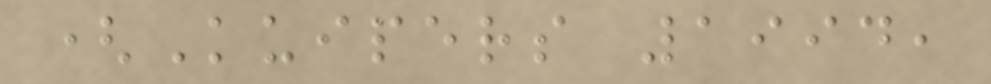(Kuipers 1994,
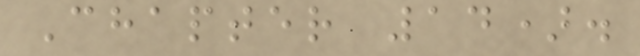Chapter 14).
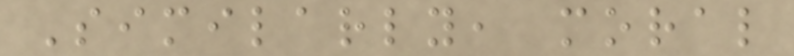Similarly, moral
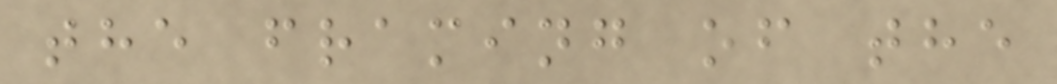the framing of the
